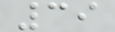39
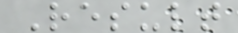Result
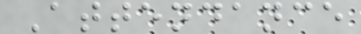Attendance
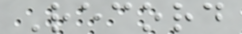Record
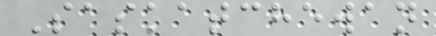Saskatchewan
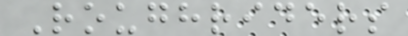Roughriders
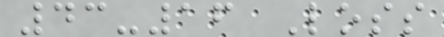43-16 Loss
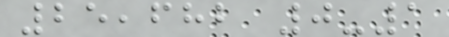25,682 0-1
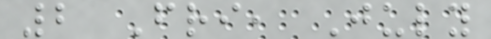2 Fri, July
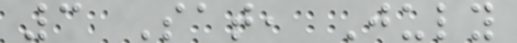3 Sat, July
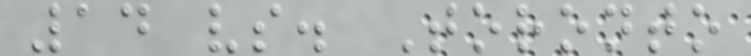14 vs. Toronto
